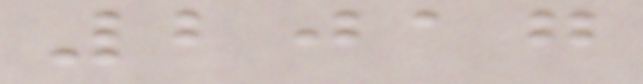2017
